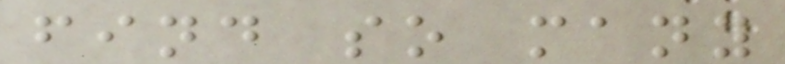find so many
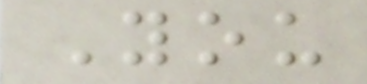You
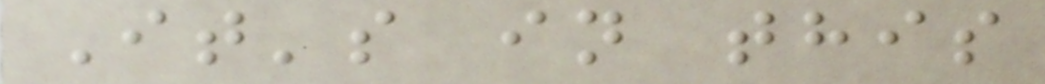It's in this
